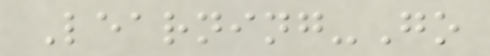Learning-Go
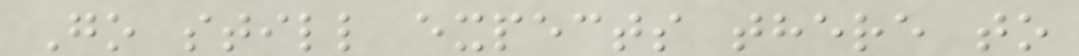Go still expects there to
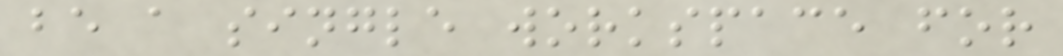be a single workspace for
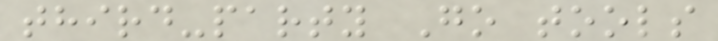third-party Go tools
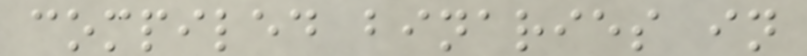compiled binaries in
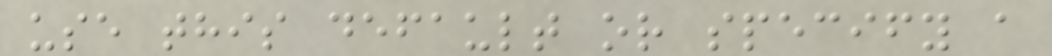use this default or specify a
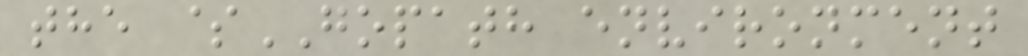the $GOPATH environment
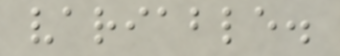variable.
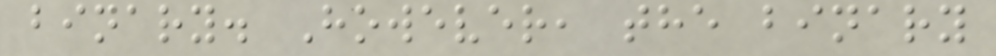binary. However, the binary
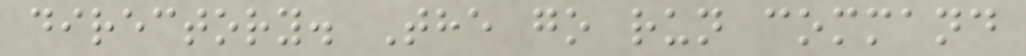directory. The go run command
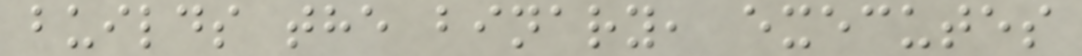builds the binary, executes
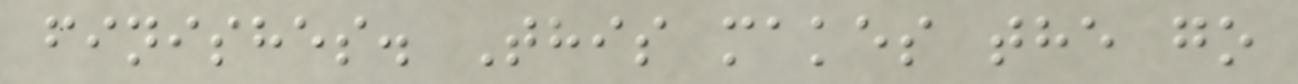finishes. This makes the go
